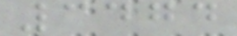3474
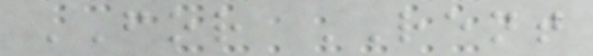FOR RENT
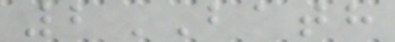2BATH
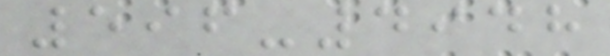596-4948
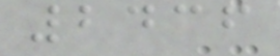2436
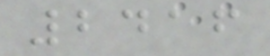2416
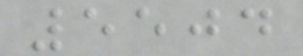5504
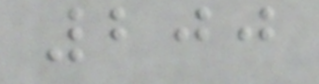200
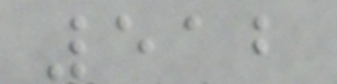512
